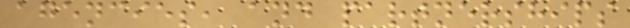agencies, and partnerships
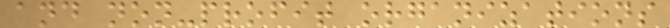and non-profit organizations
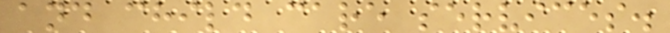and child care services.
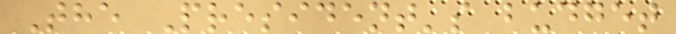The President's budget
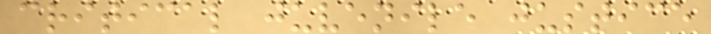critical juvenile justice
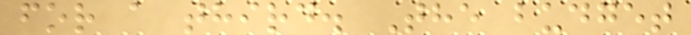for a third. The budget
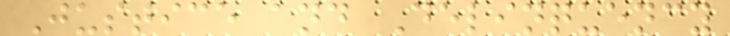Justice and Delinquency
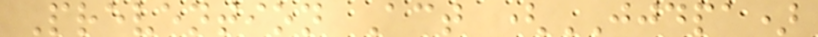Prevention Act (JJDPA)
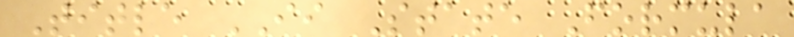Title II State Formula
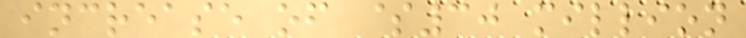increase of $30 million
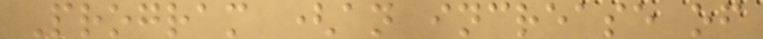Program (an increase of
